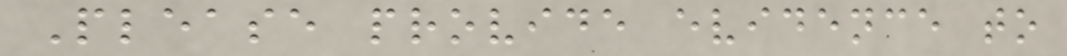Please provide evidence to
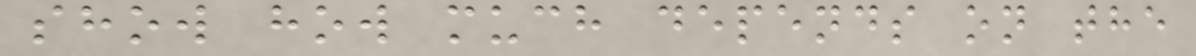show how much depends on the
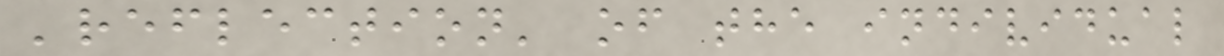'reflection' of the individual
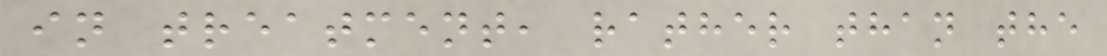in treatment, rather than the
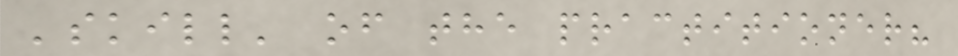'skill' of the practitioner?
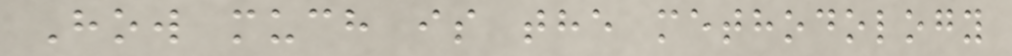How much is the methodology
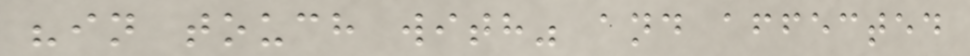"in touch with" and affected
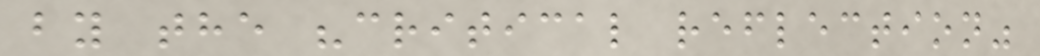by the "critical reflection"
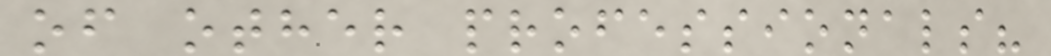of other professionals?
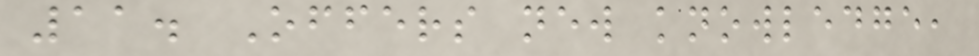11. Offers new knowledge,
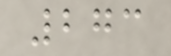273
